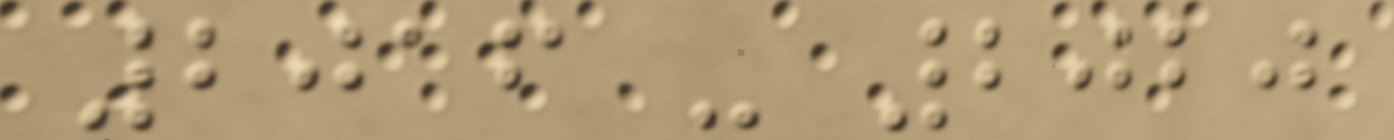2016 - 2020
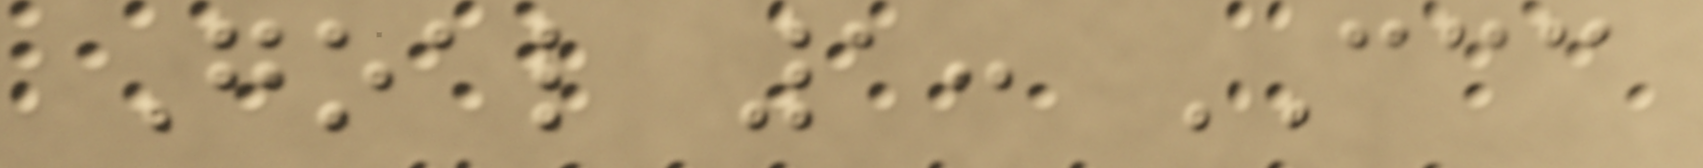Goal 1: CCC
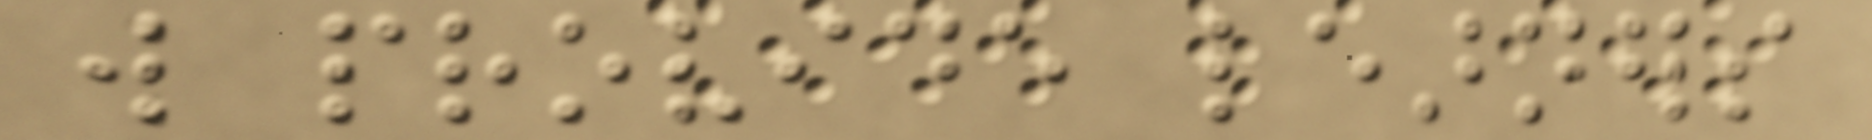will provide learners
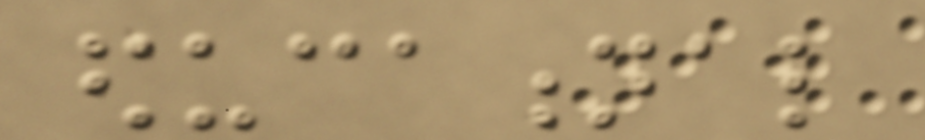educational
